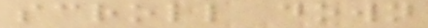scroll down
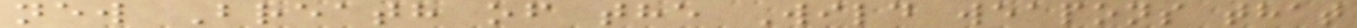new Breath of the Wild weapons that
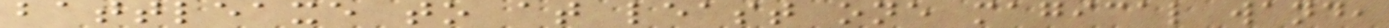battleaxe to at least one magical wand,
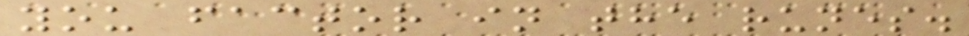you factor in the runes.
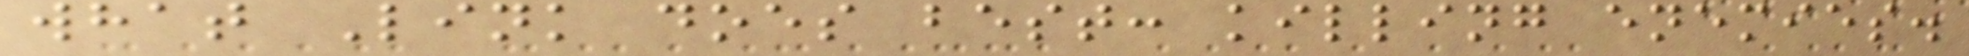what Link does best: killing enemies.
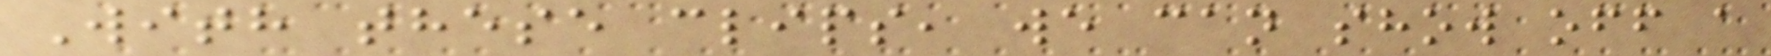With these clips, we can show off a
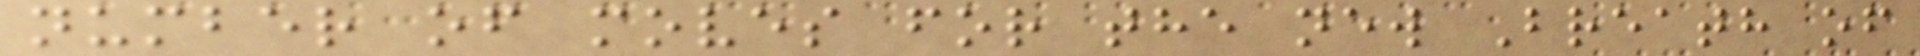number of moves for the new Breath of
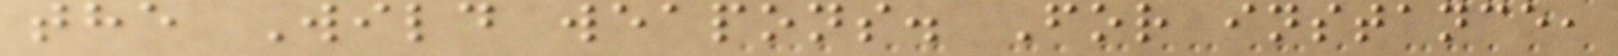the Wild weapons. For instance,
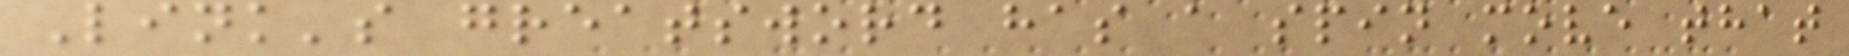Link's greatsword has a spin move that
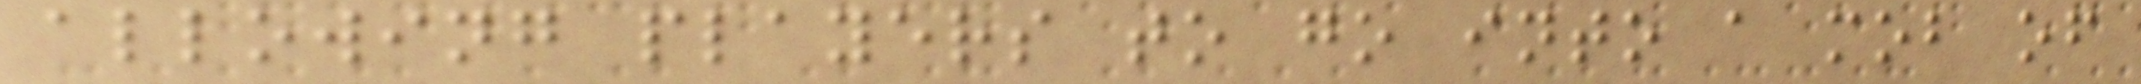allowing players to go into a mob of
